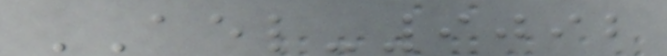AEL-9092
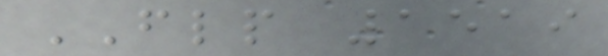FLP 1519
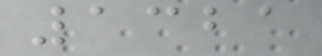1321
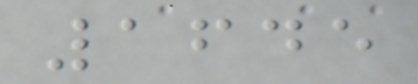1645
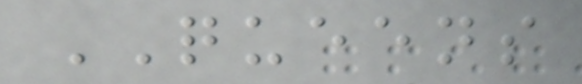QUEENS
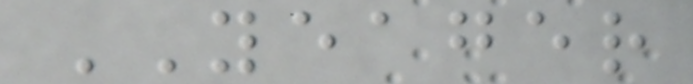YEAGER
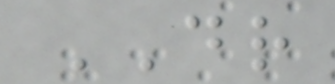DR
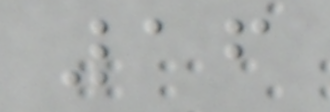16
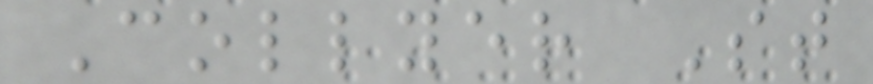Collyer St
